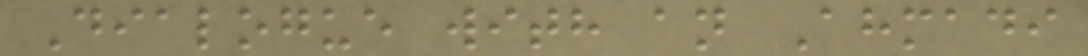Dialogue with an Ahmadi
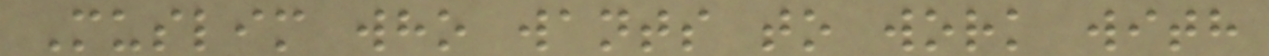Muslim who wants to work with
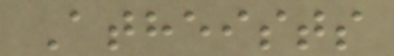Atheists
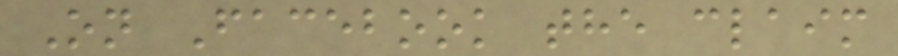On Facebook the claim
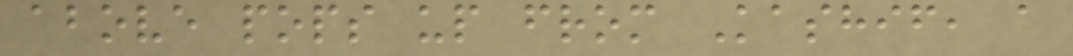above pops up from Kashif, a
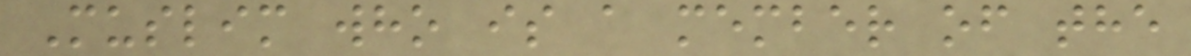Muslim who is a member of the
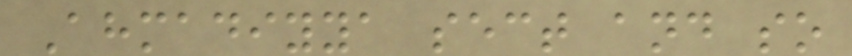Ahmadiyya sect and so
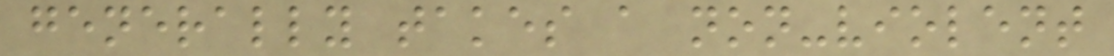generally takes a non-violent
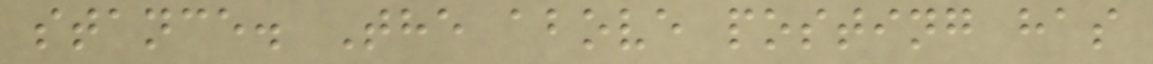stance. The above posting has
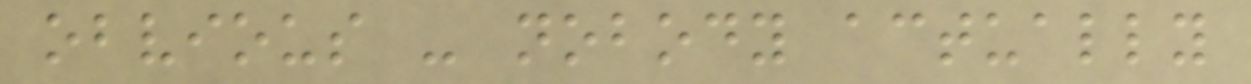obvious - nobody actually
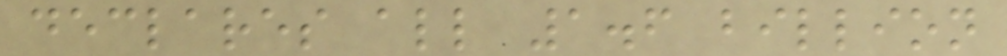declares all 1.6 billion
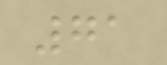71
